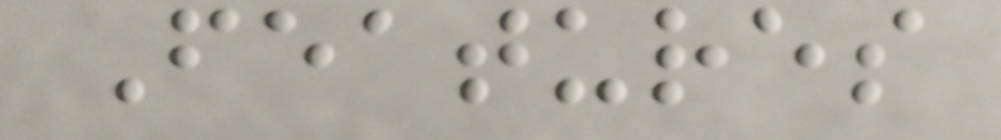Features
